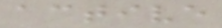active
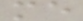me
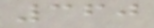360
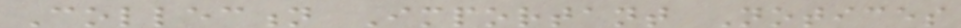Collection Important Notices
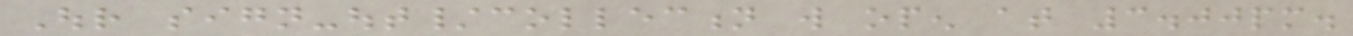Our sign-out/collection will open at 3.00pm.
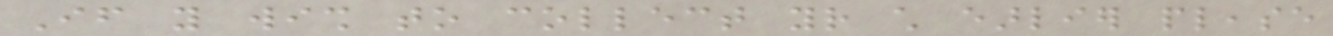If you wish to collect your child earlier please
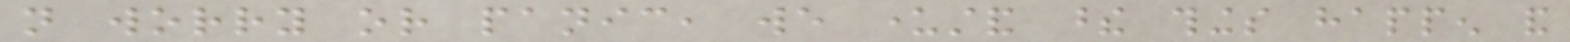not worry or panic, we understand these things happen and
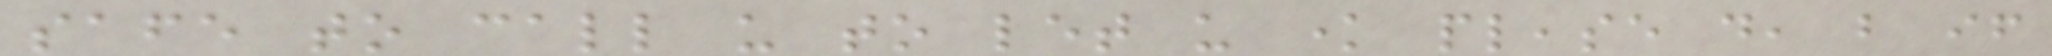safe to call us to let us know please do, but if
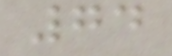74
